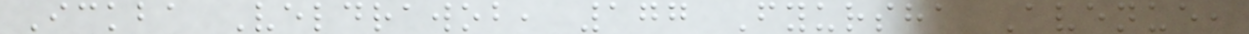Ickba Veldrawob, 177 Fyursha Avenue,
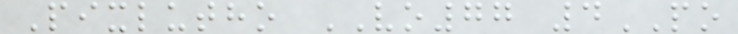Pixlutho VO77 4PO
